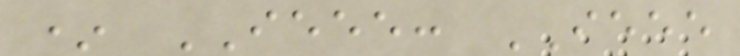* IEEE: IEEE
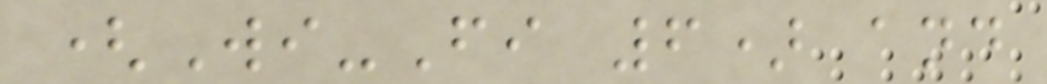(Wi-Fi 6) and
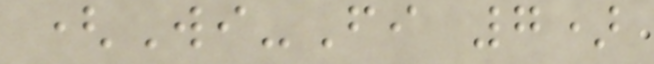(Wi-Fi 7)
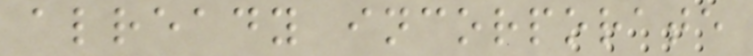already incorporate
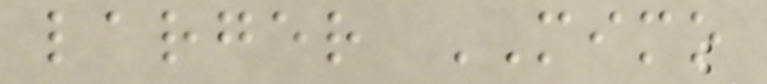larger MIMO
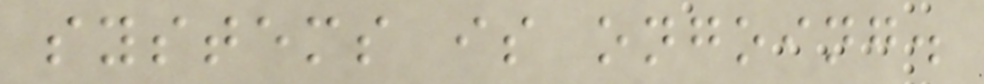systems is ongoing.
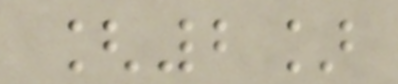[2]
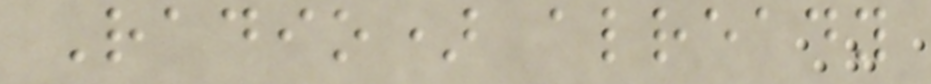Radio) already
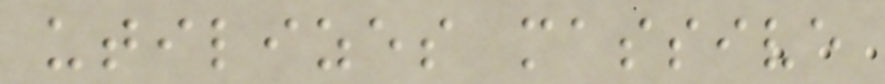utilizes massive
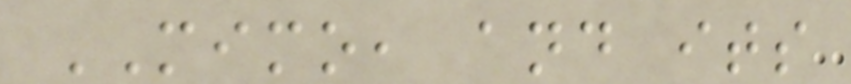MIMO, and its
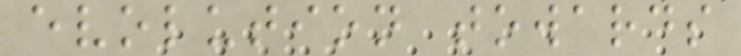evolution towards
